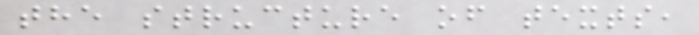the structure of texts,
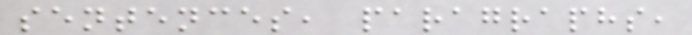sentences, paragraphs,
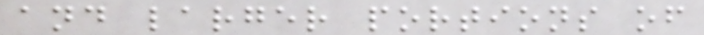and larger portions of
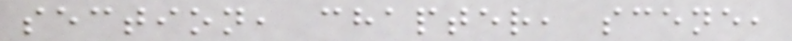section, chapter, scene,
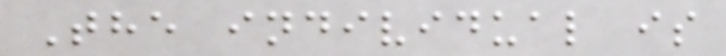The individual is
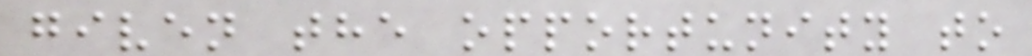given the opportunity to
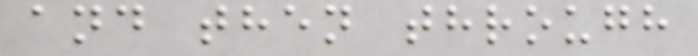and then through
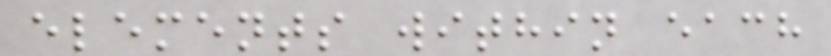elements within each
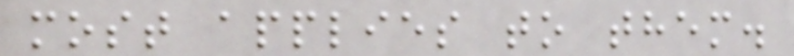most applies to them.
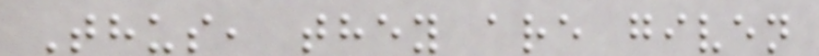Thus, they are given
